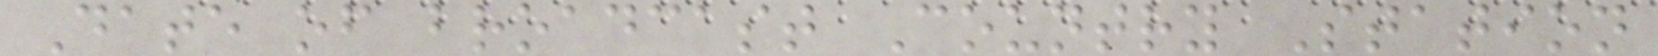Date of broadcast Country Station
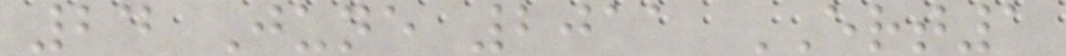24 June 2011 ERT1
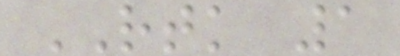RTK 1
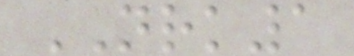NRK1
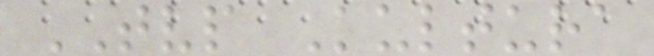TVP Kultura
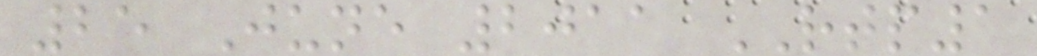25 June 2011 RTP1
